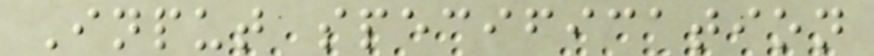Input specification
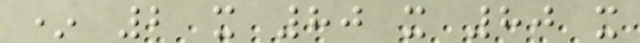* 2 x 80 x 80 x
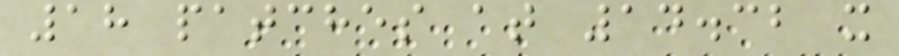18 patches at 14.32 x
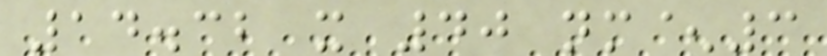14.32 x 40 nm^3
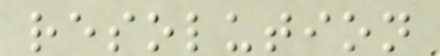resolution
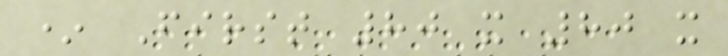* First 80 x 80 x
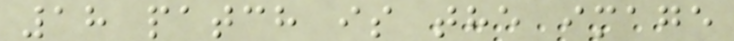18 patch is the image
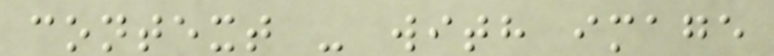context - with image
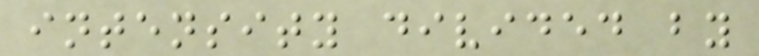intensity divided by
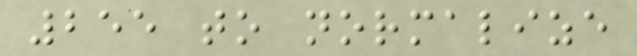255 to normalize
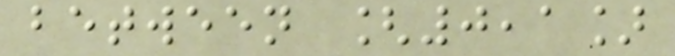between [0,1]
